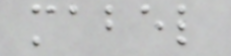mabel
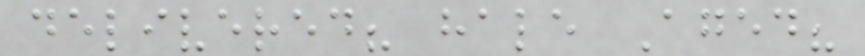delivered? hale Aged?
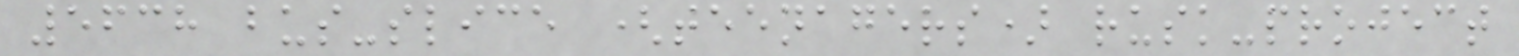5638 bus-slice (teenagers) rusk-project
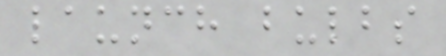launch bulbs
